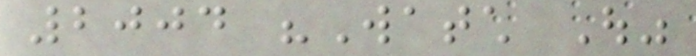2004 "Watch Out"
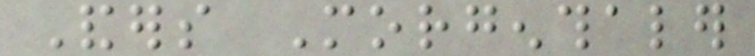Anders Morgenthaler
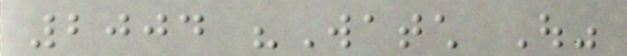2004 "Watch Out"
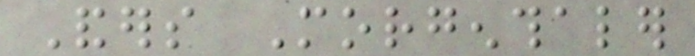Anders Morgenthaler
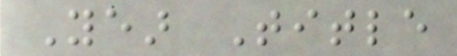Year Title
